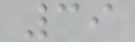39
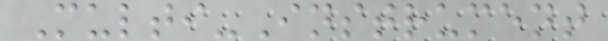Multi-Instrument
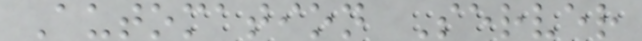Automation Server
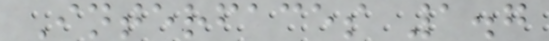Interfaces 1.7
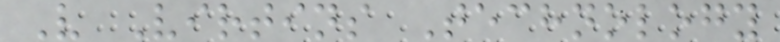V Virtins Technology
